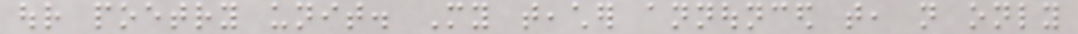our poetry unit. My teacher announced that, not only
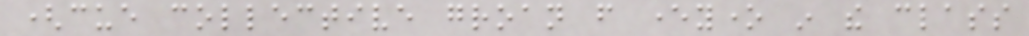(cue collective groan from everyone in the class
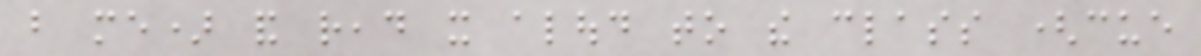but me) and read it aloud to the class (cue
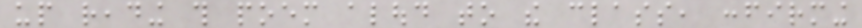up reading this poem aloud to the class, confirming
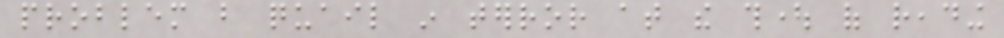problem but quail in terror at the thought of reading
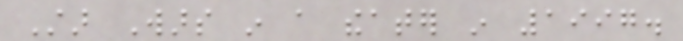Star Wars in a theater in 1997.
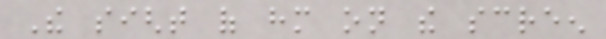The sight of him on the screen
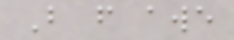But from awe
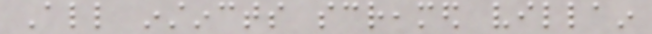All instincts screamed villain
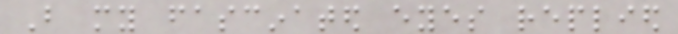But my fascinated eyes replied
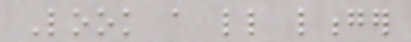Look a little longer
